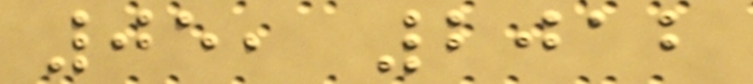05, 2012
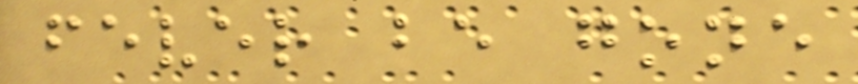fever be gone
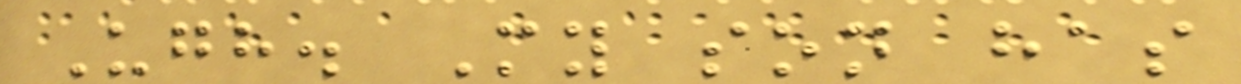Ugh. My son has
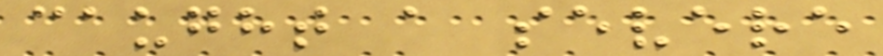caught a severe
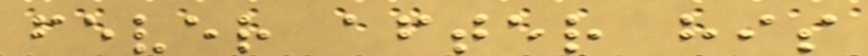fever after his
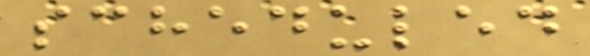scheduled
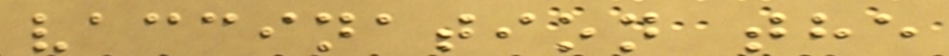vaccination the
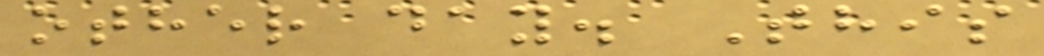other day. This
